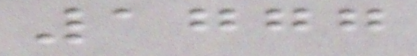1777
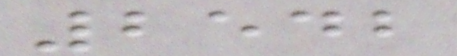2542
